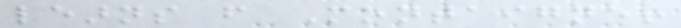learns from Montaigne!
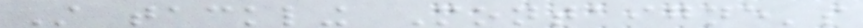Still tackling Montaigne's
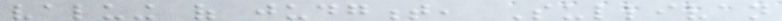valuing of judgment, Sullivan
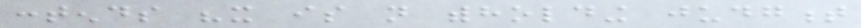contends "it is not withholding judgment
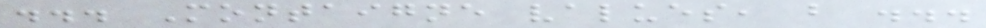... Montaigne values, but ...
